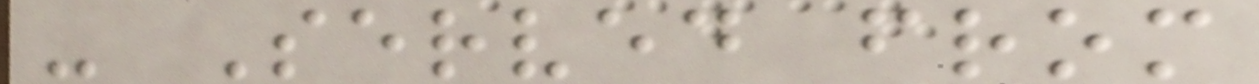- Served from
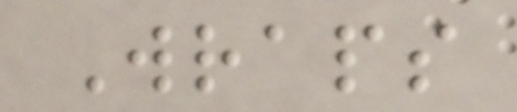Wraps
